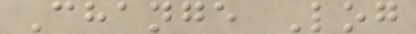Change Log
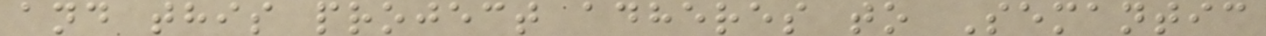and this project adheres to Semantic
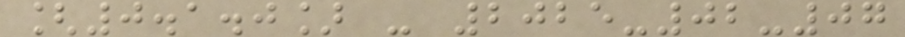[0.1.0] - 2025-02-07
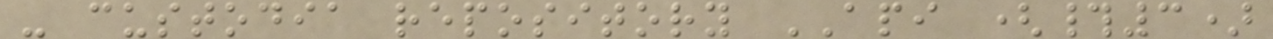- custodia repository API (#3)
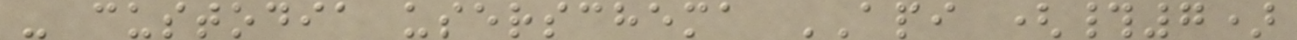- custodia userschema API (#7)
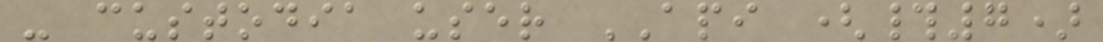- custodia user API (#7)
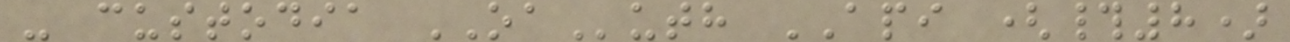- custodia OAuth API (#8)
